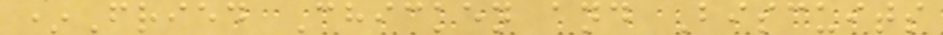*Fried Chicken and Biscuits
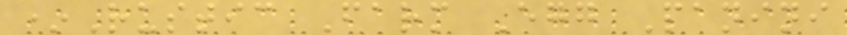*Rustic Farm Egg Panini
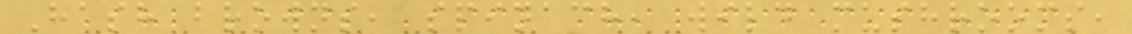Hash browns, spinach, wild mushrooms,
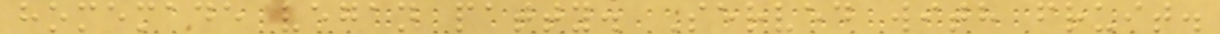homemade vegan patty. Served with fruit.
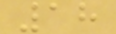18
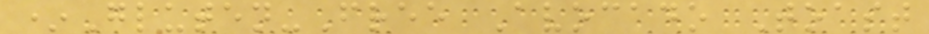*Gluten-Free Avocado Toast
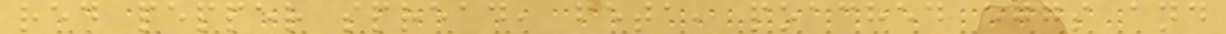red pepper spread, feta, poached eggs and
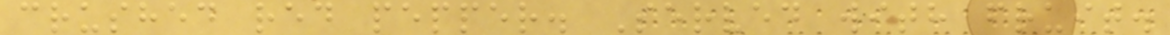crushed red pepper. Served with fruit.
